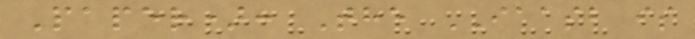Paper): The IAASB is
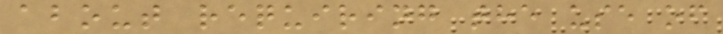about requiring the use of
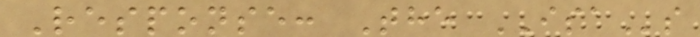Response: The ISAs
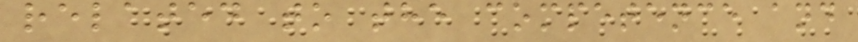related to the competence and
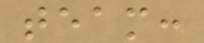team:
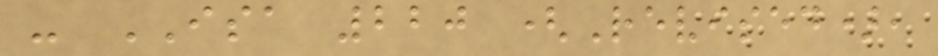- ISA 220 (Revised),
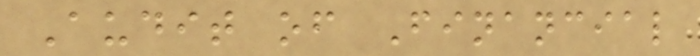Audit of Financial
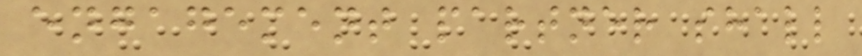engagement partner shall
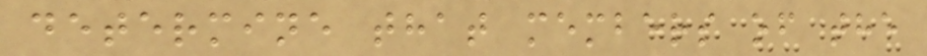determine that members of the
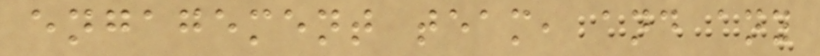engagement team, and any
